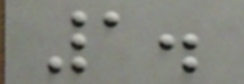1.
